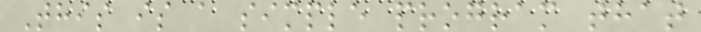This is a simple program that
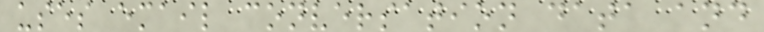uses email conversation data and
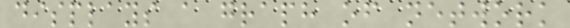displays a graph of network
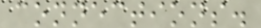connections.
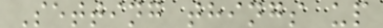Setting things up
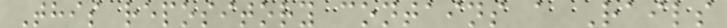This repository contains a Rails
